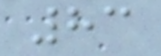83
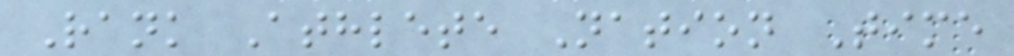Rank Athlete Nation Time
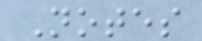Notes
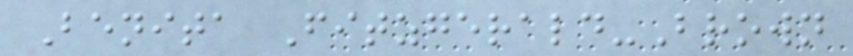Benita Fitzgerald-Brown
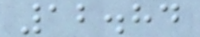12.84
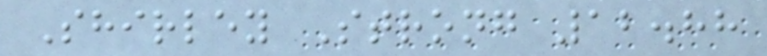Shirley Strong 12.88
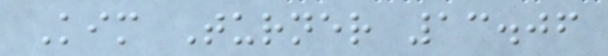Kim Turner 13.06
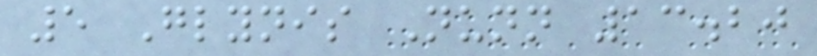5 Glynis Nunn 13.20
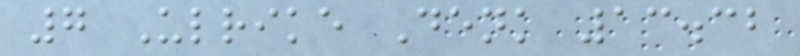7 Ulrike Denk 13.32
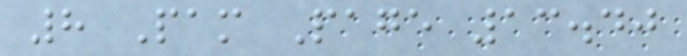8 Pam Page 13.40
